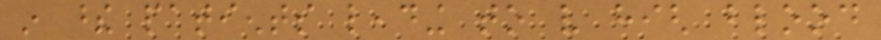in these patients leading to very high blood
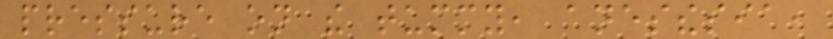pressure on the tummy, anesthesia,
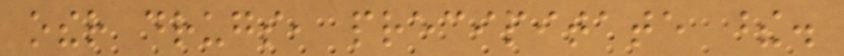other drugs, precipitate these.
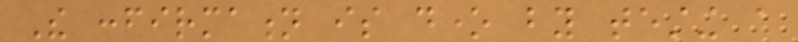The confirmation is done by testing a
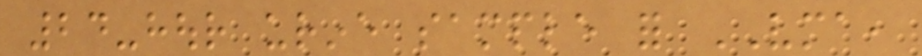24-hour urine sample for VMA,
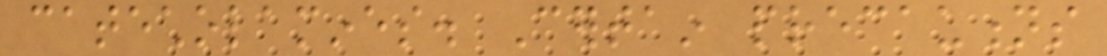catecholamines. Certain precautions
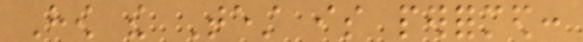How the Test is performed:
